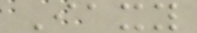Iaxy
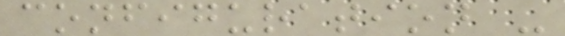configuration -
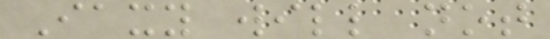Iaxy will not
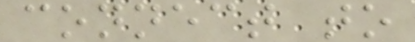connect to
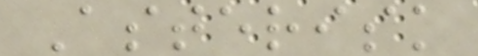Asterisk
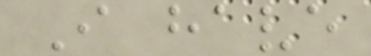I have
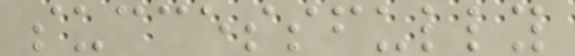successfully
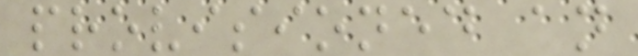provisioned an
